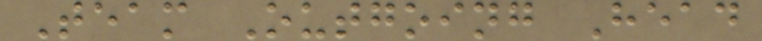Team Outgoing Head
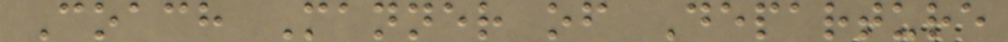Coach Manner of Departure
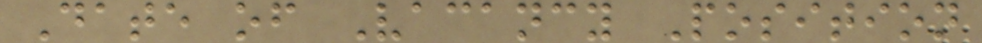Date of Vacancy Position
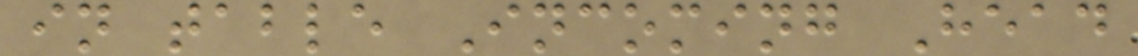in table Incoming Head
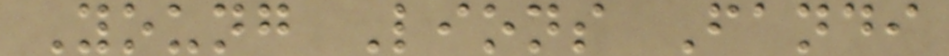Young Lions Fandi
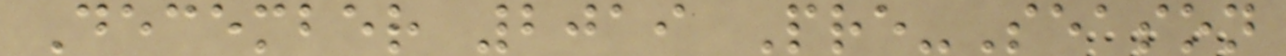December 2019 Pre-Season
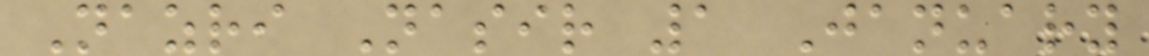Nazri Nasir 1 January
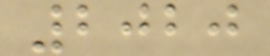2020
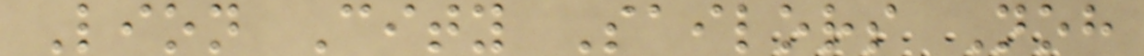Lion City Sailors Noh
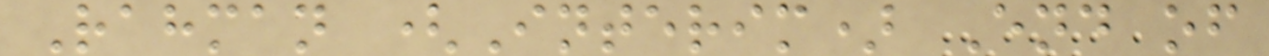Rahman (Interim) End of
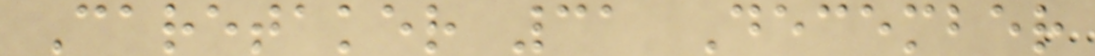Caretaker 31 December
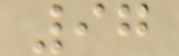97
